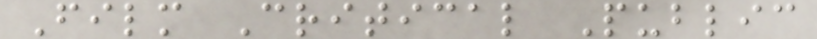Film Critical Public
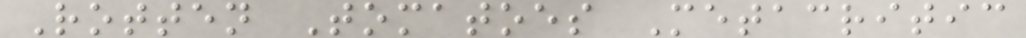Rotten Tomatoes Metacritic
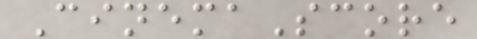CinemaScore
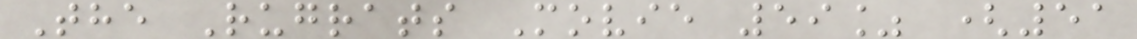The Rugrats Movie 59% (51
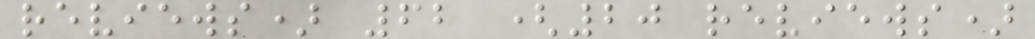reviews) 62 (20 reviews)
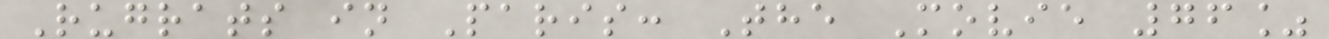Rugrats in Paris: The Movie 76%
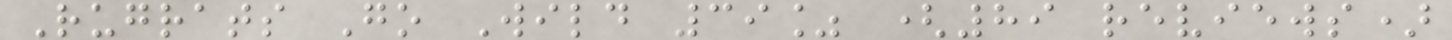Rugrats Go Wild 39% (89 reviews)
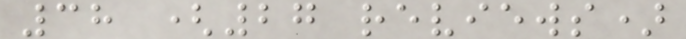38 (27 reviews)
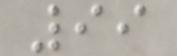99
